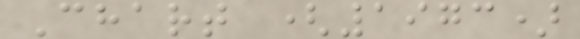Chart (1973)
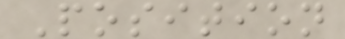Position
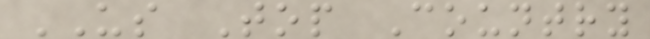US Top Country
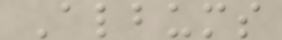Albums
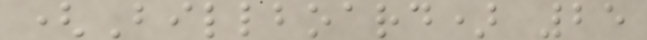(Billboard) 25
